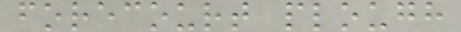forecourt plough
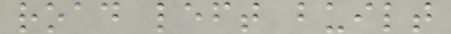road left built
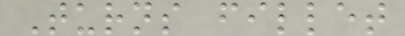Turns fillet
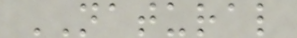NATURAL
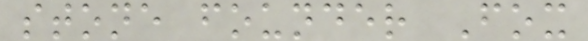stone founder Fox
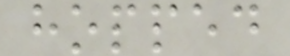hopped
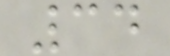34
